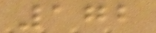172
